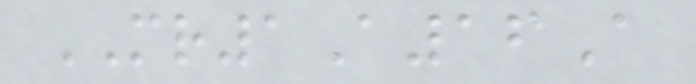MR1A16A
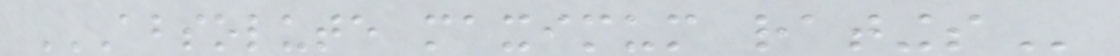ABSOLUTE MAXIMUM RATINGS
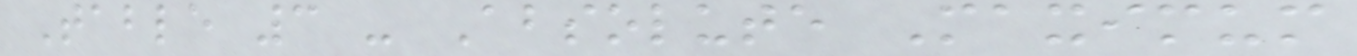Table 3 - Absolute Maximum
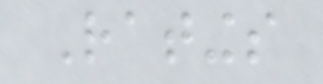Ratings
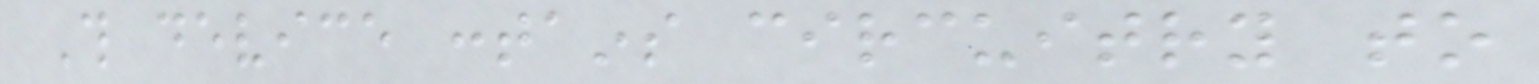This device contains circuitry to
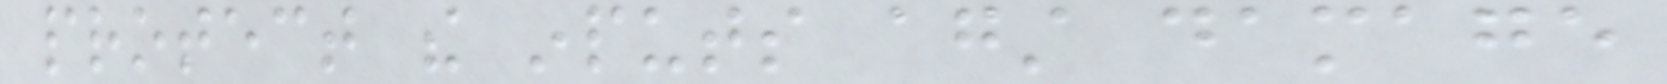protect the inputs against damage
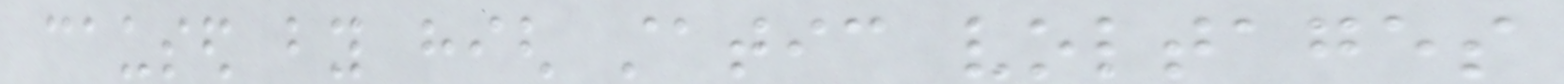caused by high static voltages
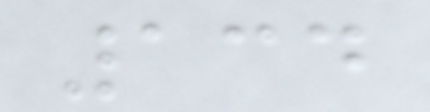134
